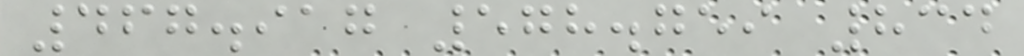467.917 578.759 834
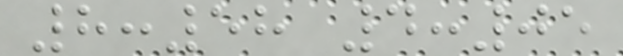8:58 4:05
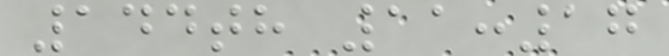144th 11:17
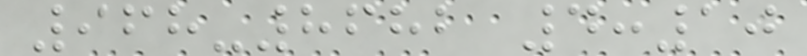968-8682 4:10
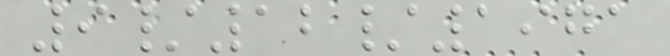9/12/1971
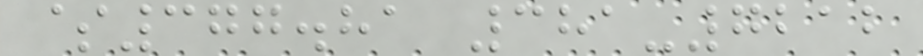$377.81 381-7212
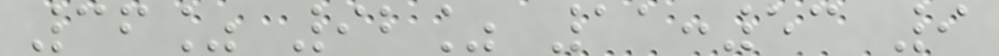36% 92% 11:53 9
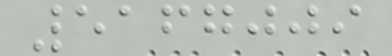5167009
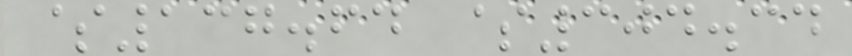$137.64 $304.34
